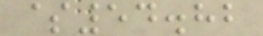$54.82
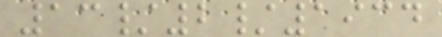13/2/1934
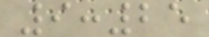9:25
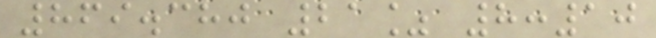869.380 21% 8:10
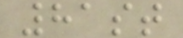81st
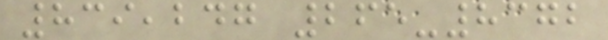839,247 265-8372
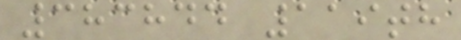383844 119th
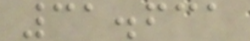31.631
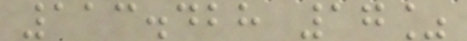113.428 17%
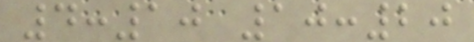4:10 10:20
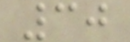30
